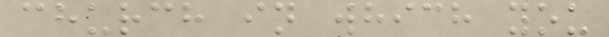church in which you
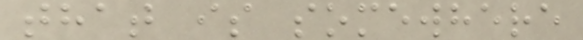that is somewhere
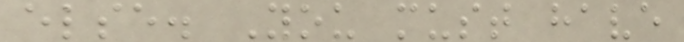else. You must have
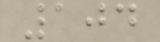104
